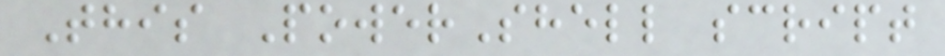This PowerShell script
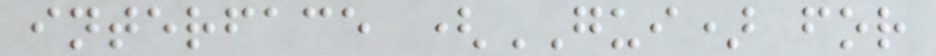interface (GUI) for
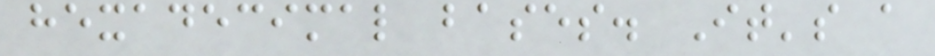hexadecimal bases. It's a
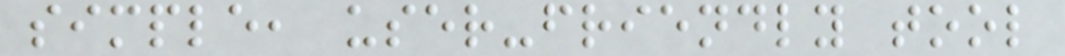simple, user-friendly tool
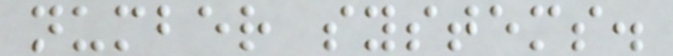number systems.
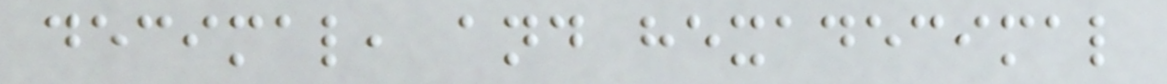decimal, and hexadecimal
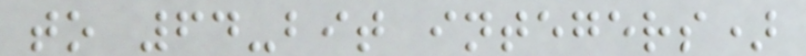to 64-bit integers)
